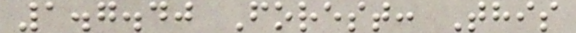1.7.40 Forest: This
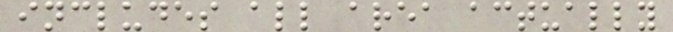includes all area actually
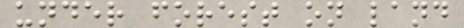under forest on land
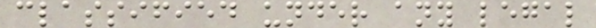classified under any legal
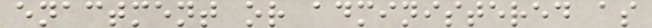enactment or administered as
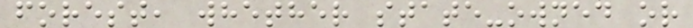forest, whether state-owned or
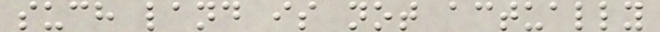such land is not actually
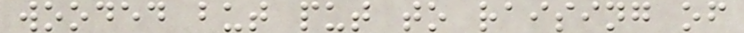wooded but put to raising of
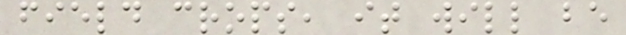field crops, it will be
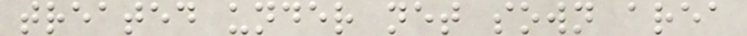treated under net sown area
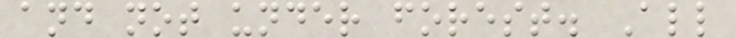and not under forest. All
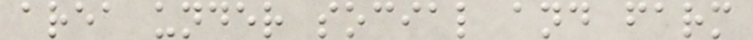area under social and farm
